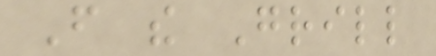From the Grill
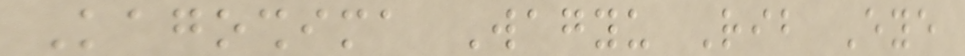Kagoshima Wagyu Rib Eye
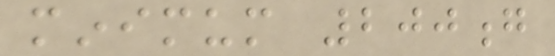minimum 200g
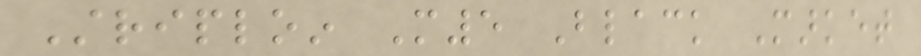Striploin M5 Black Market
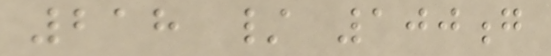218 / 100g
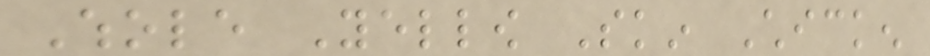Whole Yellow Skin Chicken
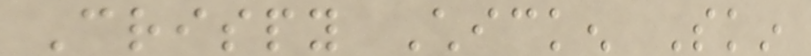Crispy Chicken Skin
